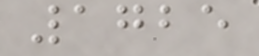1725
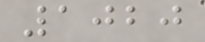1020
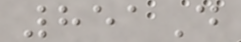851D
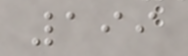199
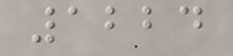1224
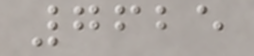7625
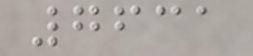7631
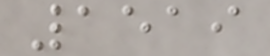1519
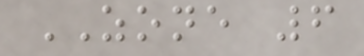ZONE 6
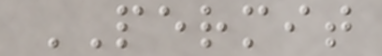PERMIT
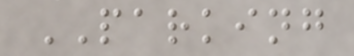PARKING
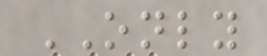ONLY
